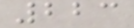223
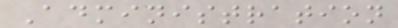Administration
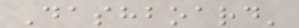Dashboard'
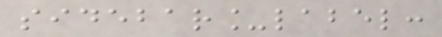sidebar_label:
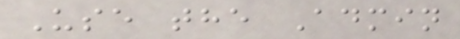Use the Admin
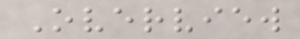Overview
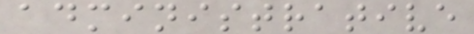administrative
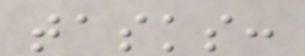tasks:
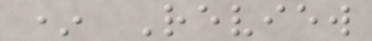* Review
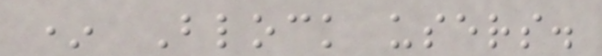* Block users.
